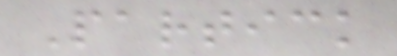Partick
